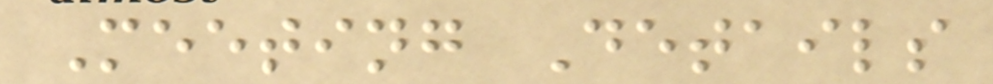Meeting Details
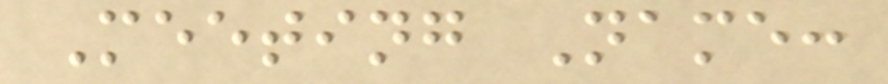Meeting Name:
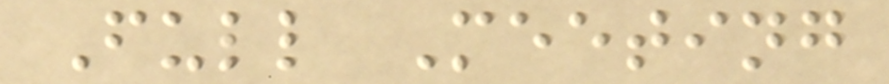Full Meeting
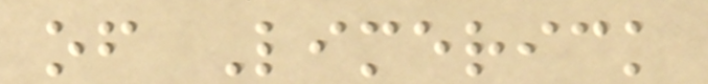of Limerick
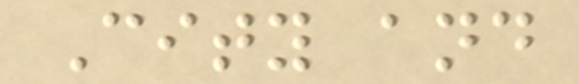City and
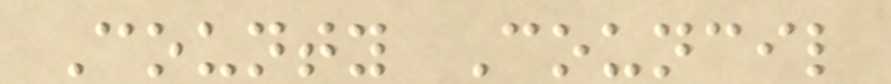County Council
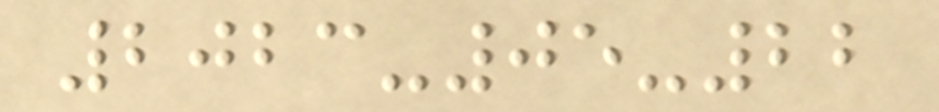2023-05-22
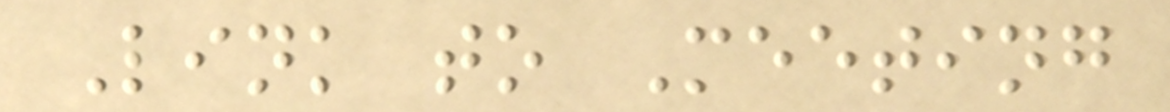Link to Meeting
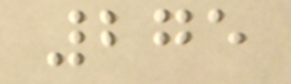275
